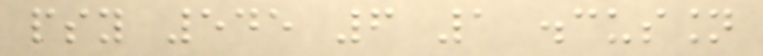psy 545 6 1 discussion
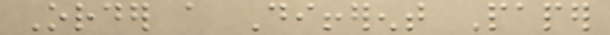Order a Different Paper
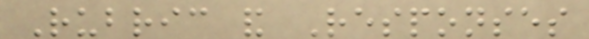Rubric and Responses
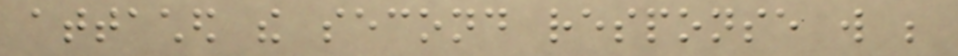attached the second response will be
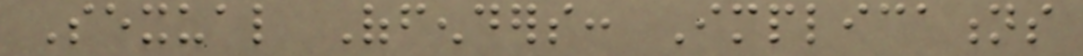Sexual Offenders: Implications
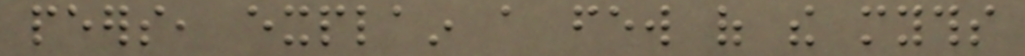peers, explain a few of the myths
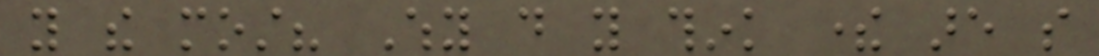you the most? Why do you think there are so
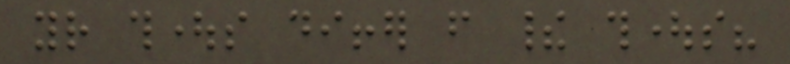your thoughts differ from their thoughts?
